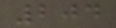204
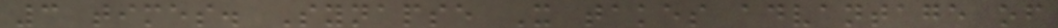3 times. Synapse X takes advantage of
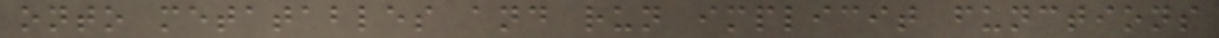onto metatables and run implicit functions
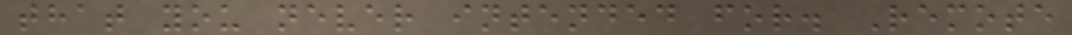that you never intended for. Remote
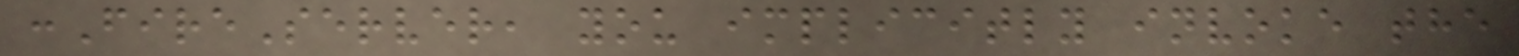:FireServer, you implicitly invoke the
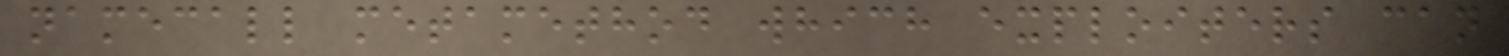namecall metamethod which exploiters can
